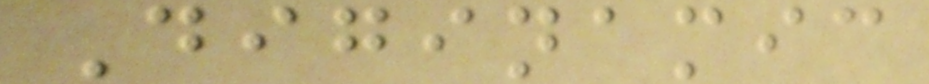Diginamic
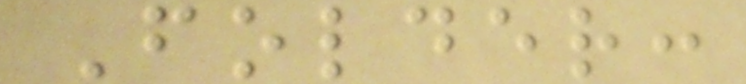Folder:
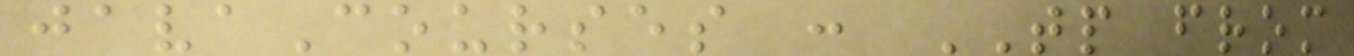javaCourses : TP from
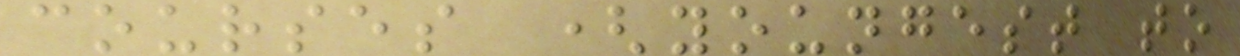courses (youngest to
